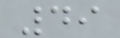49
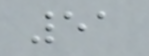51
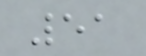51
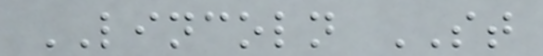LINCOLN ST
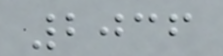2036
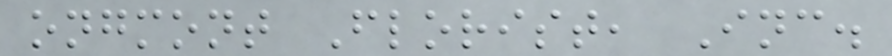ongmont Florist, Inc.
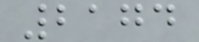2174
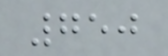750
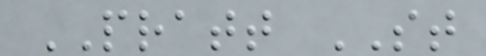PRATT ST
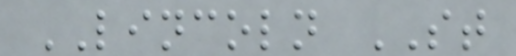LINCOLN ST
